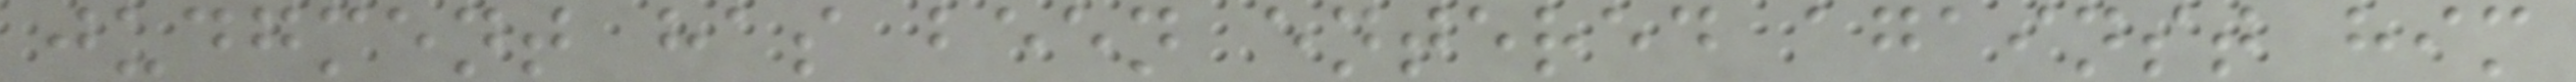judgment has been entered against him
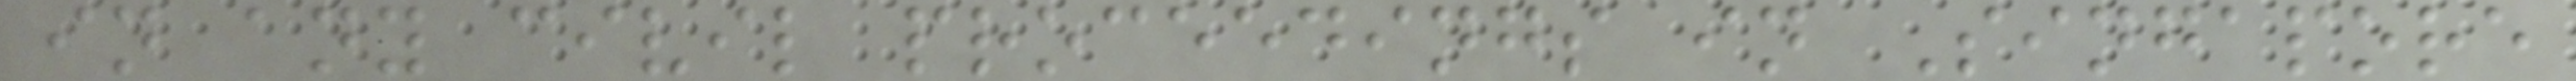in any civil proceedings in Singapore
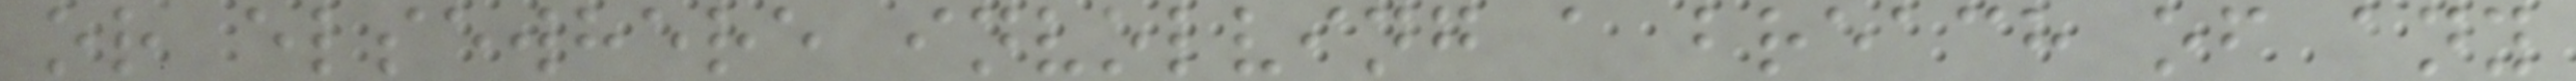or elsewhere involving a breach of any
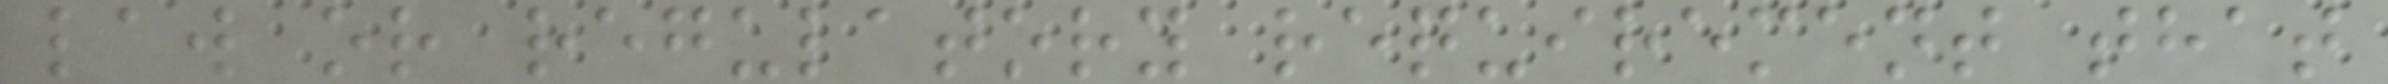law or regulatory requirement that
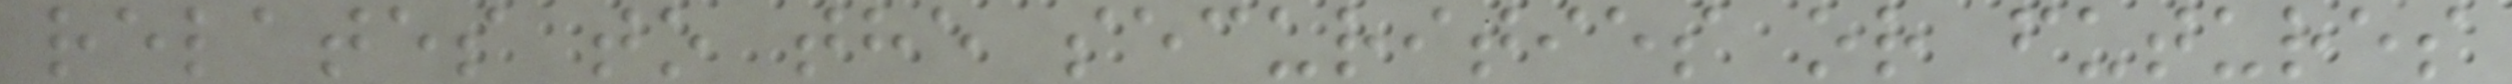relates to the securities or futures
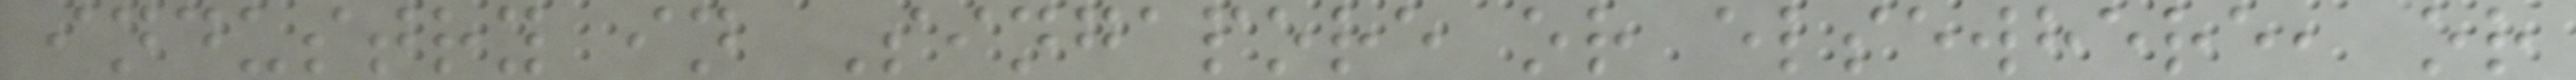industry in Singapore or elsewhere, or
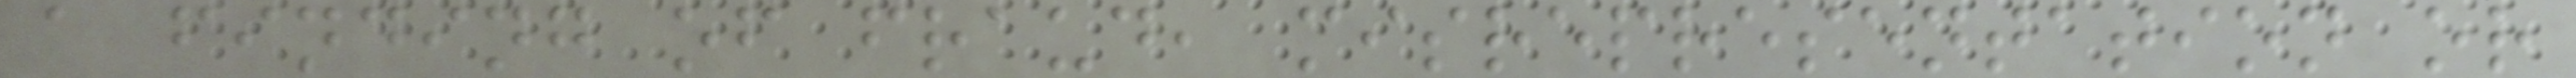a finding of fraud, misrepresentation or
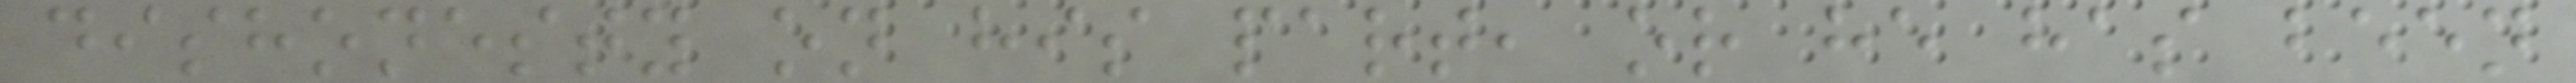dishonesty on his part, or he has been
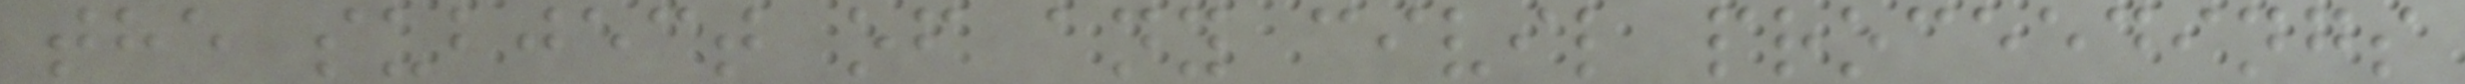the subject of any civil proceedings
